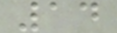14
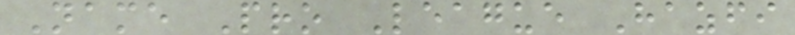Name Pro League Hazfi
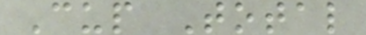Cup Total
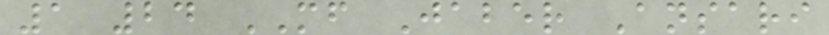1 24 MF Jaber Ansari
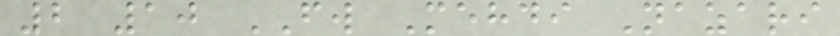2 10 FW Mehdi Nazari
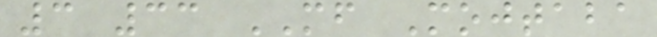3 33 MF Mojtaba
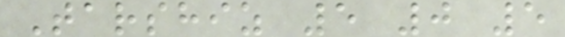Tarshiz 5 0 5
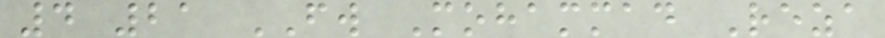4 21 FW Mohammad Reza
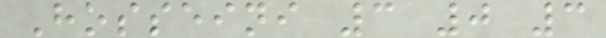Hosseini 3 0 3
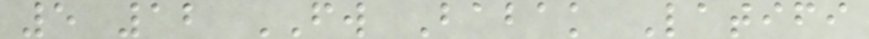5 12 FW Babak Latifi
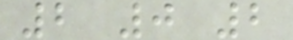2 0 2
